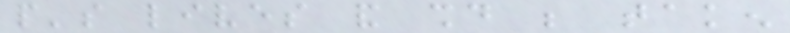people's lives and should be taken
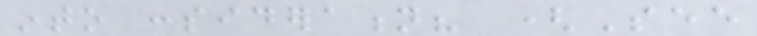into consideration? (See
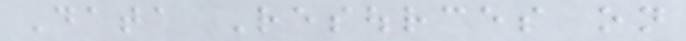Data Resources on
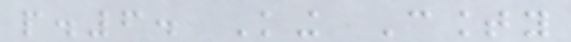p.6. King County
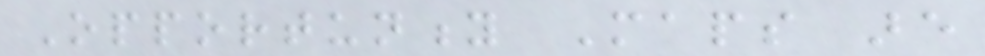Opportunity Maps are
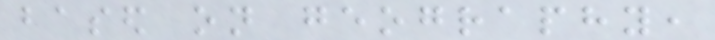based on geography,
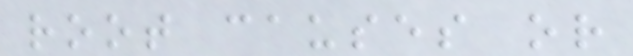root causes or
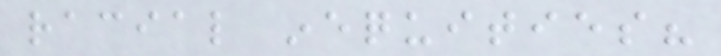racial inequities?
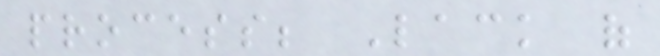process; Lack of
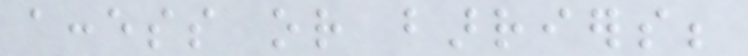access or barriers;
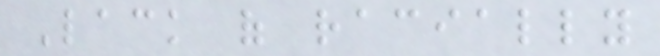Lack of racially
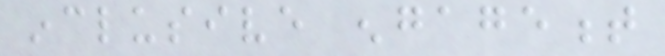inclusive engagement
